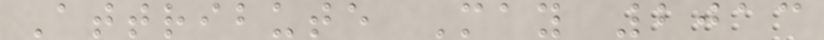Attribute May 2013
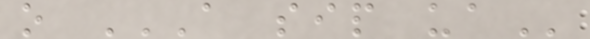o A SIP UA
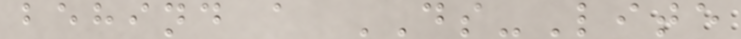behind a DS-Lite
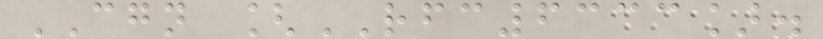CGN [RFC6333].
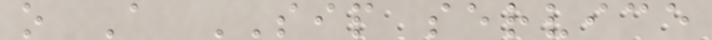o A SIP service
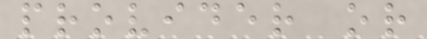provider or
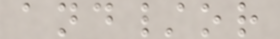and/or
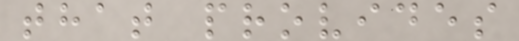that provides
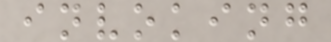invoking
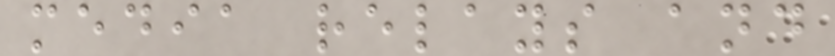media relays and
